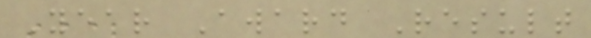Year Award Result
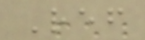Ref
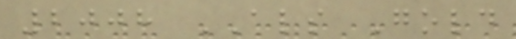2008 ALS Gold
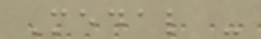Medal -
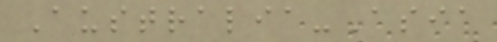Australia-Asia
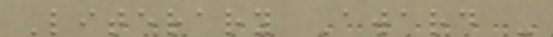Literary Award -
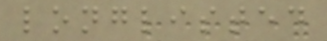longlisted
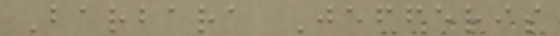Barbara Jefferis
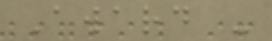Award -
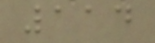114
